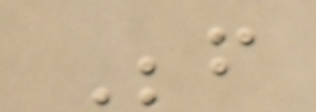Before
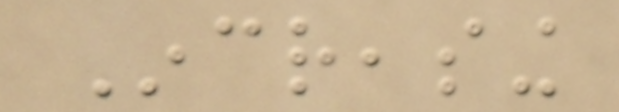Increasing
